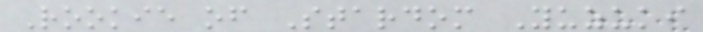Rookie of Stardom Yuzuki
